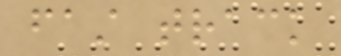fast track
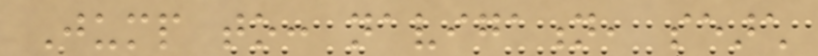Jump to: navigation, search
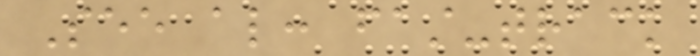See also: fast-track
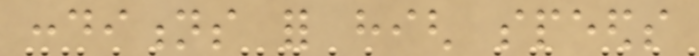conditions for high speeds
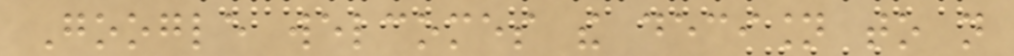Google welcomes the decision to not
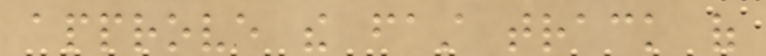approve the fast track of
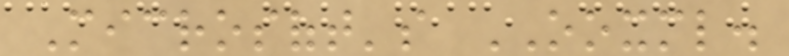Microsoft's OOXML.
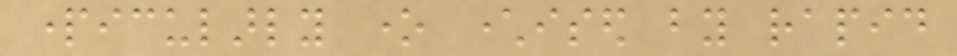particularly one characterised by rapid
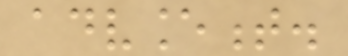advancement.
